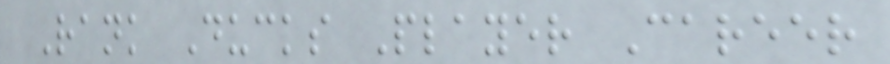Rank Ducks Player Career
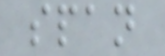span
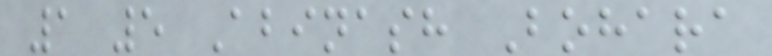1 5 Abinash Bohara
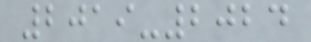2019-2024
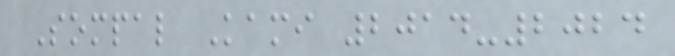Sompal Kami 2014-2024
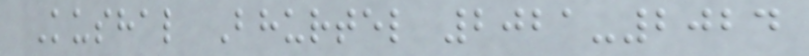Kushal Bhurtel 2021-2024
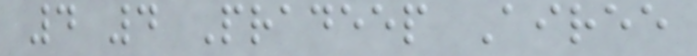4 4 Pradeep Airee
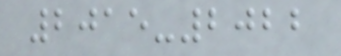2015-2022
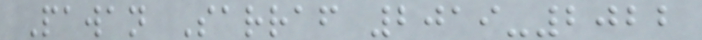Pawan Sarraf 2019-2022
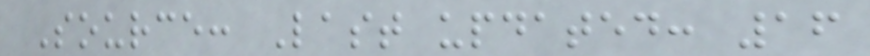Source: Last updated: 16
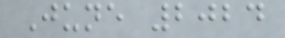June 2024
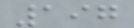197
